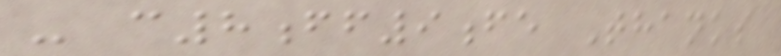- c8ff9fe Thanks
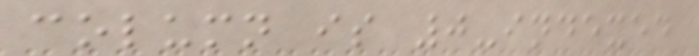column is 0-indexed
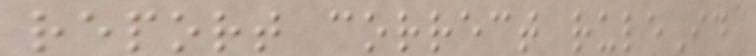report correct ruleId
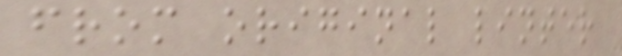from original linter
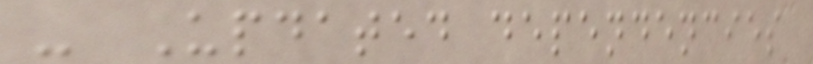- Updated dependencies
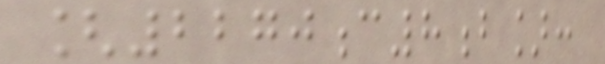[2270c8b]:
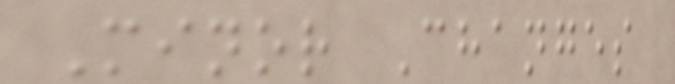Minor Changes
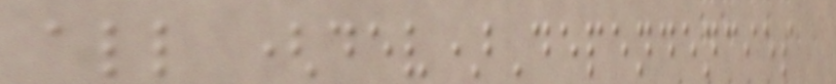all (dev)Dependencies
